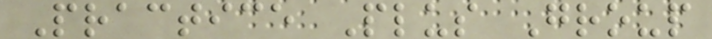Practice Plus Group
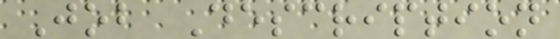Job Description
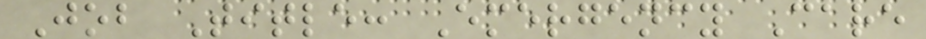Job Title: Emergency Care
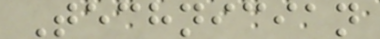Technician
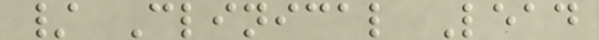/ Clinical Lead
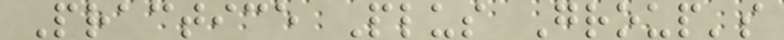Practice Plus Group's
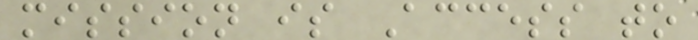mission is Access to
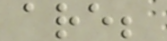are;
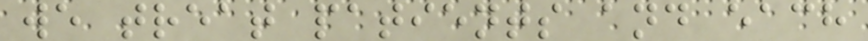we treat patients and each
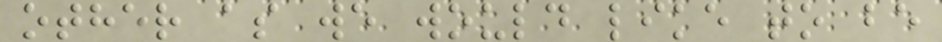other as we would like to be
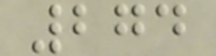274
